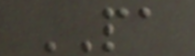PA
